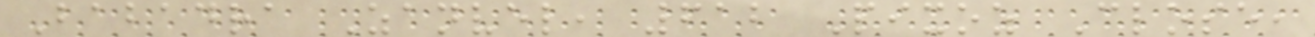Babadra Zanvel, 612 Pixoz Close,
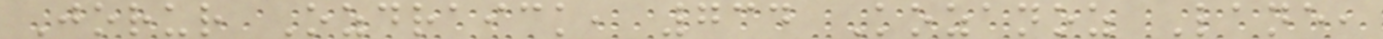Jorur Ozdraick, 734 Kozanoz Lane,
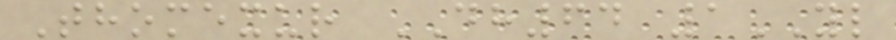Thomexur DH64 1YL
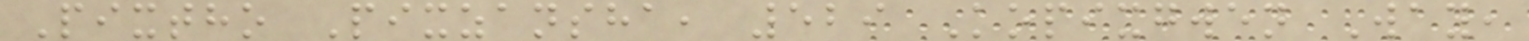Pixtho Pixzansha, 529 Kopixgwen Way,
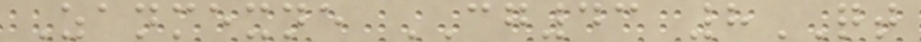Zanmexne CG43 8QT
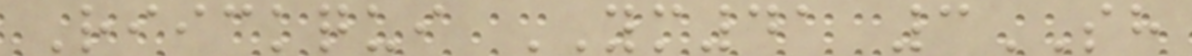Riickqui YM41 3SH
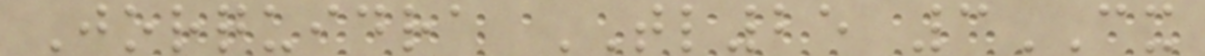Jorquidra TL25 3CX
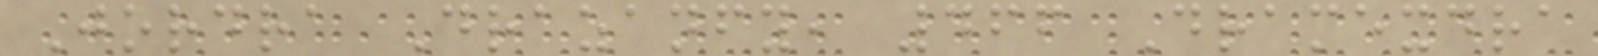Jordra Drazanfy, 466 Dramexdra
